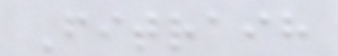Fitraih
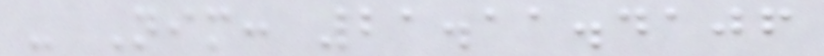- Nim: 21.11.4106
